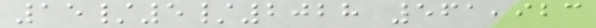15/5/2028 561,923
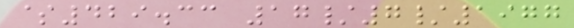$429.33 17/7/1977
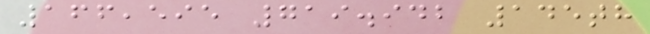166,595 719.942 145th
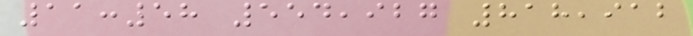11:58 554,927 818,912
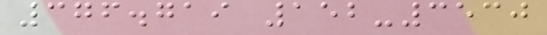376.719 152-3530
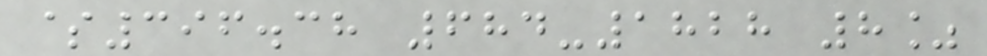$396.38 684-1828 8%
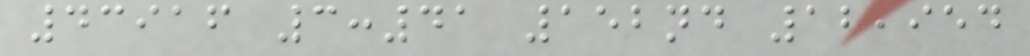43916 3:41 152nd 12,954
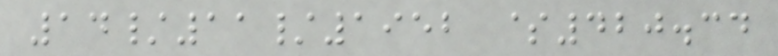14/11/1952 $420.34
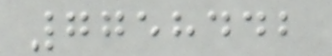7758442
